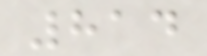814
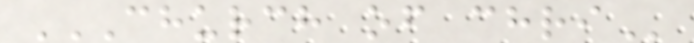CHURCH OF CHRI
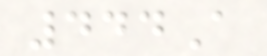444A
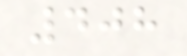408
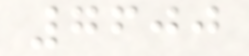7600
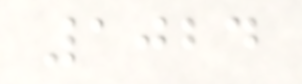1024
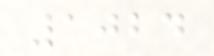1024
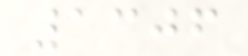1306
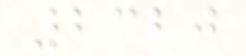2320
